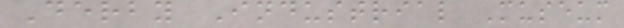Derby Industrial Museum
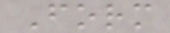Form
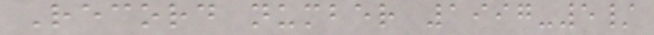Record number 1997-5/
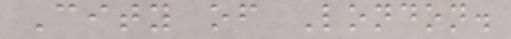City of London.
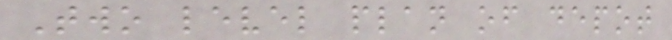Two level plan of depot
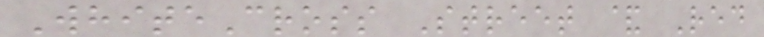WhiteCross Street & Red
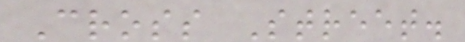Cross Street.
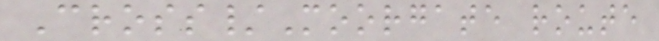Cross/Moorgate route
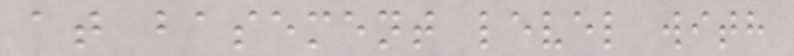at basement level with
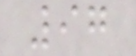97
